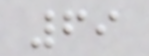69
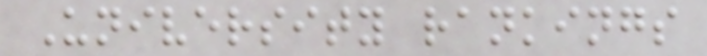University rankings
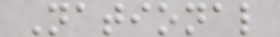National
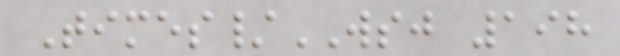Times/WSJ 198
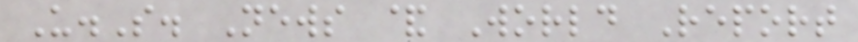U.S. News & World Report
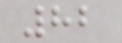82
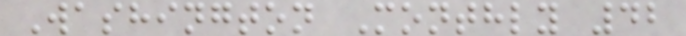Washington Monthly 42
